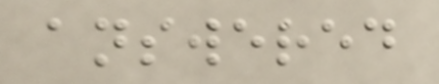answered
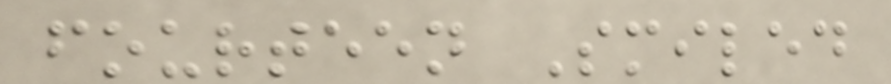fourteen Smiled
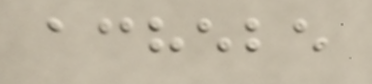achebe
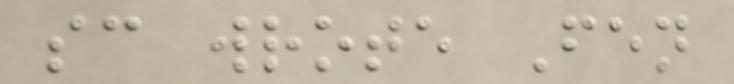sc wrote Fen
